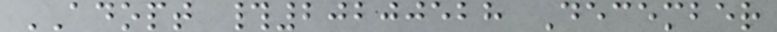ADOPT #20200528 December
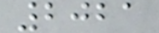2021
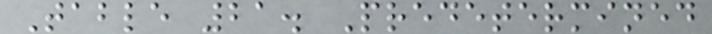Table 21. Predetermined
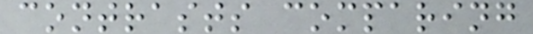contrasts comparing
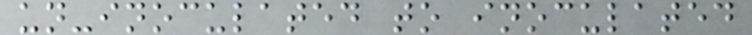un-inoculated to inoculated
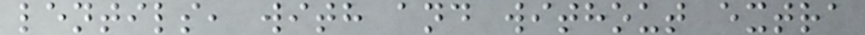lentils, with and without extra
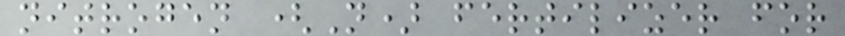nitrogen (N) fertilizer for
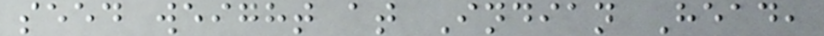seed weight at Indian Head,
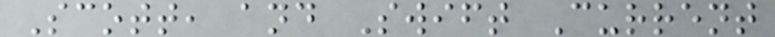Scott, and Swift Current
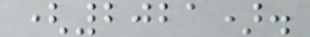(2021).
